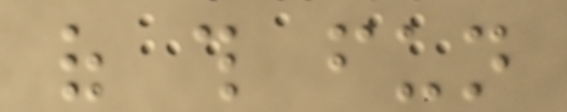of this fun
